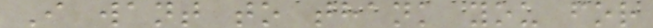I want to thank you for
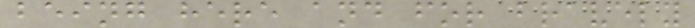being here and for bravely
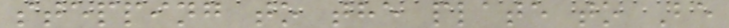stepping to the plate to Be
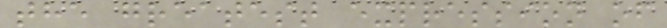the greatest expression of
